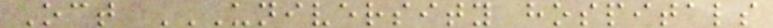Oct UNIVERSITY HOSPITALS
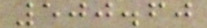500.60
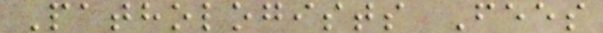Pathologists Fees
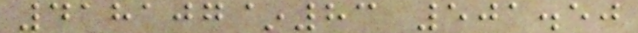418107~83 501.50
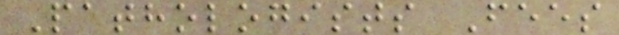Pathologists Fees
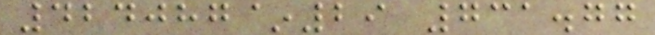424087~29 731.77
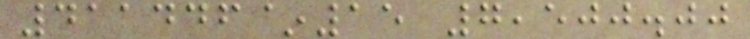411446~15 7,500.00
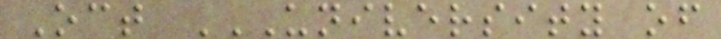Oct UNIVERSITY OF
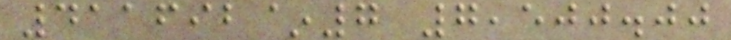411692~7 7,500.00
